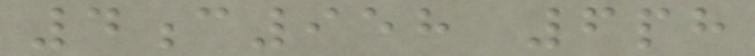4c958 6ph
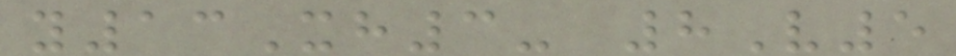y13Xh3- 8V5
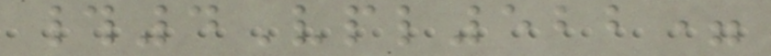#4Vpl522=
